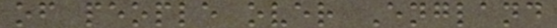of people over England
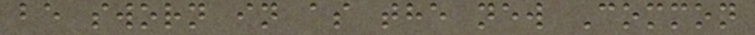be sworn in as the new Common
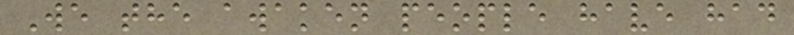We the awaken people have had
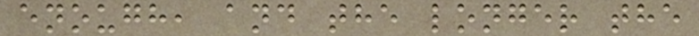enough, and the longer the
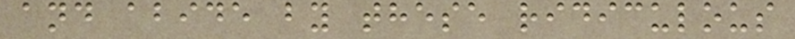and abide by these ridiculous
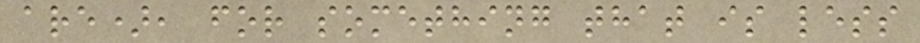are), for something that is less
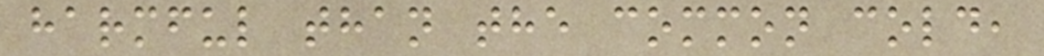harmful than the common cold,
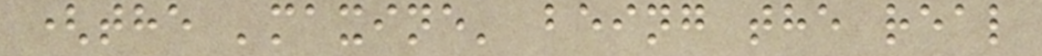(the 'maxine' being the real
